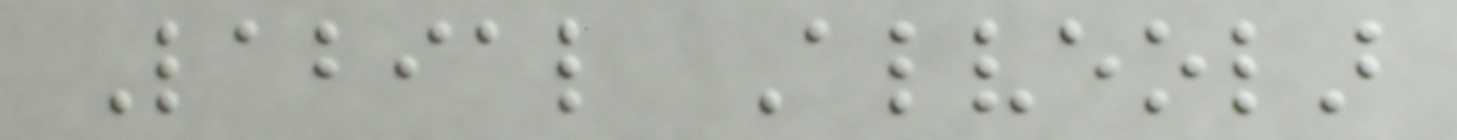Labial Alveolar
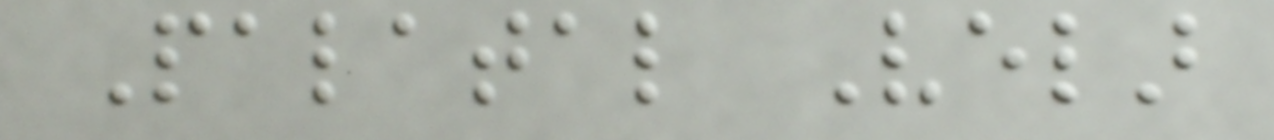Palatal Velar
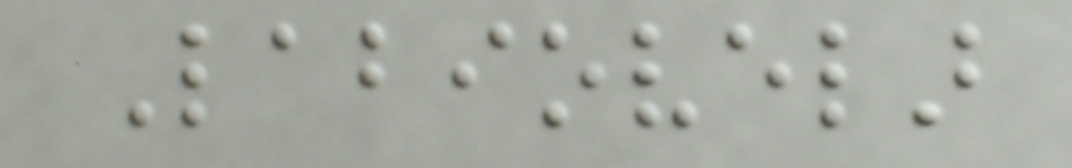Labiovelar
